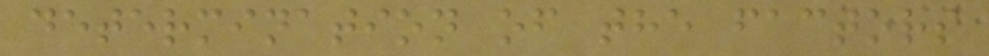determination of the factors
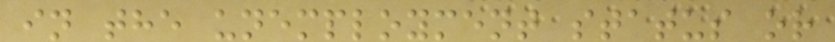in the unemployment status or
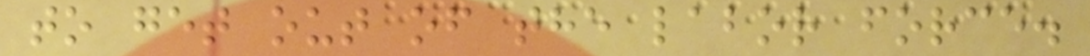to get out of the labor force.
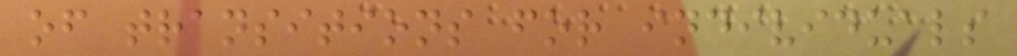of transitions for individuals
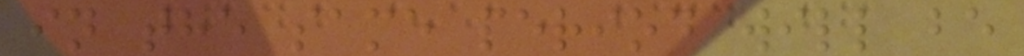in the same period will be
